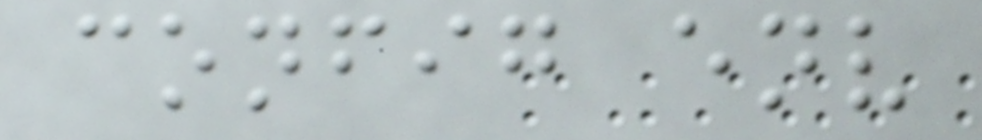config env
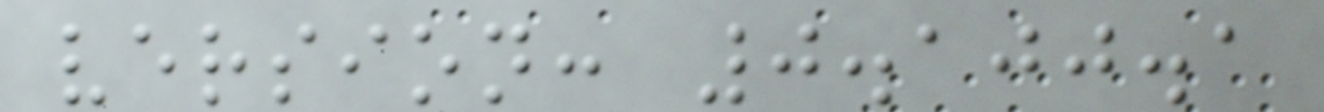version: 0.100.1
